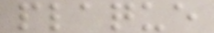plaque
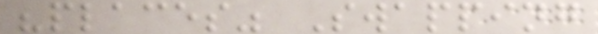"places" Swapping
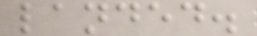landed.
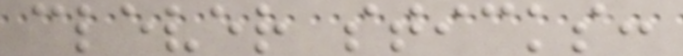clever sticks:
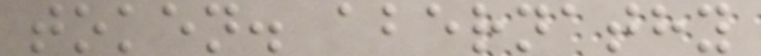token. abernathy
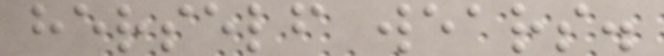herself wears.
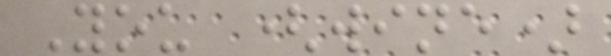You (wine)
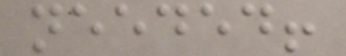needed!
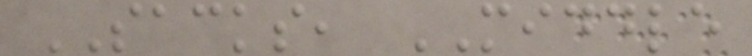SACKS, MIDDLE
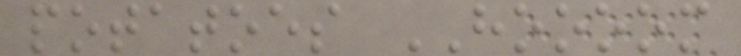potatoes HOOOOM
